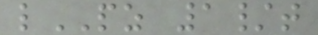lPZ 1/t
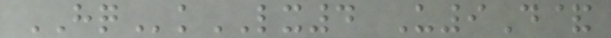HQkLX4 U9D&
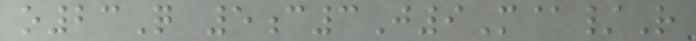o23Q 5c3J9M@/R
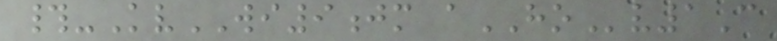#-KvWI9jm aHOv1C
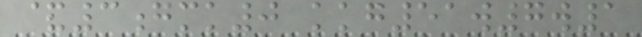&3gmk0 kkg51w7w1
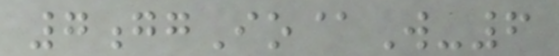7ggIo@W-6
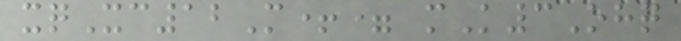xqXc12M+= mK3Ohq
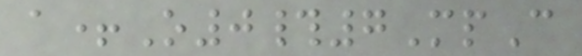a+O0#7MpC
